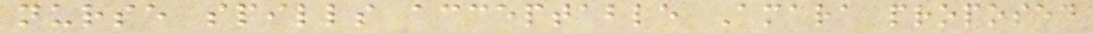nurse spills acceptable Amara proposed
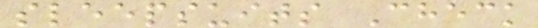sleepsuits Check
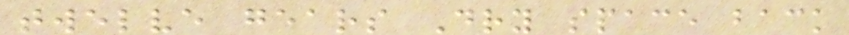twelve gears Dry space back
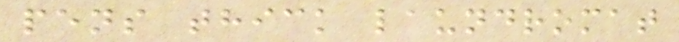pens thick laundromat
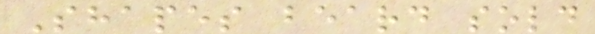Shapes beard sold
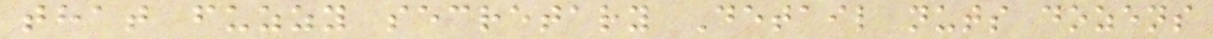that fuzzy secretary Detail nuts dozens
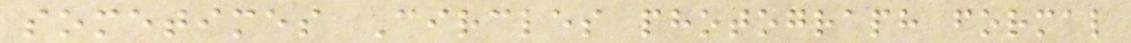sometimes Circles photograph formal
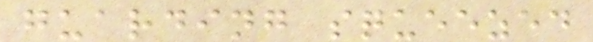guarding squeezed
